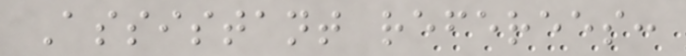Assistant referees:
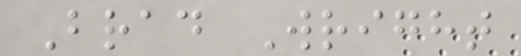Brad Wright
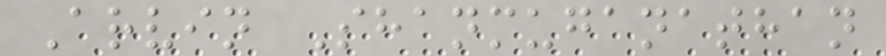Arvin Shanmuganathan
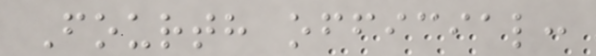Fourth official:
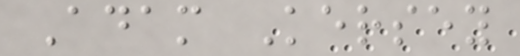Adam Kersey
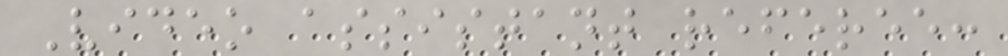Video assistant referee:
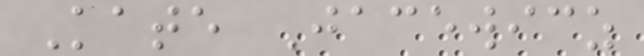Kate Jacewicz
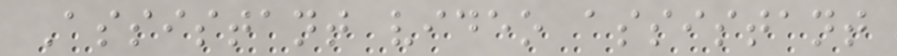Assistant video assistant
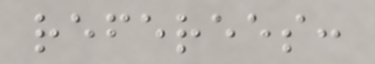referees:
